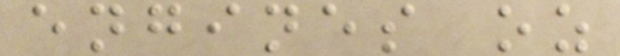engines oz
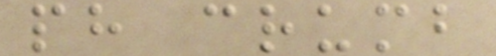ph crumb
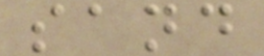sand
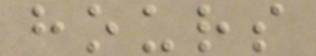hours
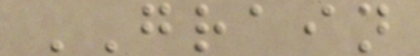GRAIN
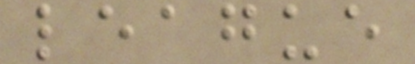league
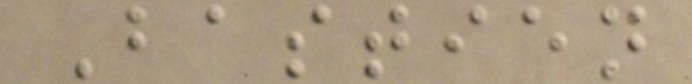Bastien
